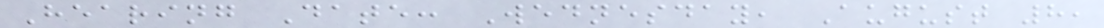Hearing Date: Wednesday, August 8,
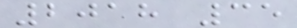2018 35
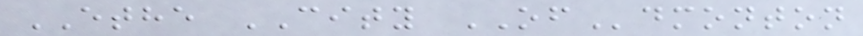ETHE CITY OFdmonton
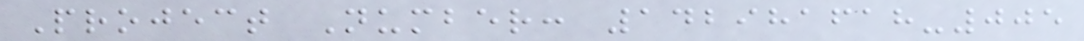Project Number: 142981618-005
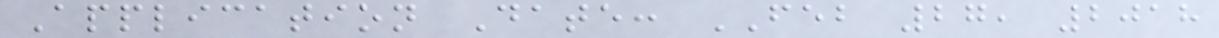Application Date: FEB 27, 2018
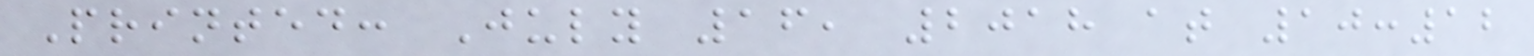Printed: July 16, 2018 at 10:12
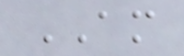AM
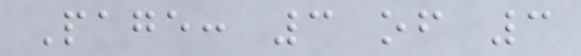Page: 3 of 3
